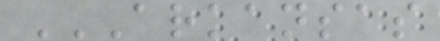ARKANSAS
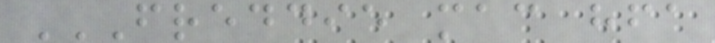FREDDIE MAC HFA
